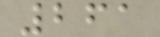261
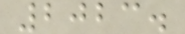2023.
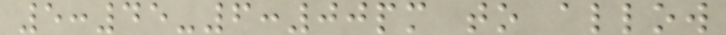5:45-6:00pm to allow
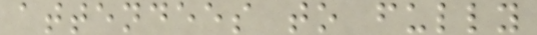attendees to fully
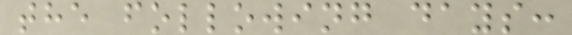the following days:
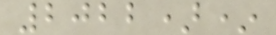2022)*
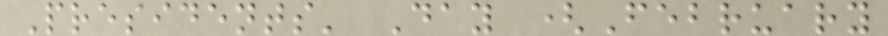Presidents' Day (February
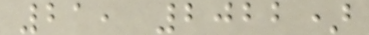21, 2022)
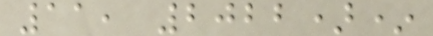11, 2022)*
